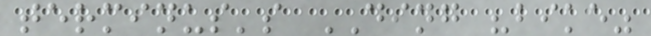terminus's DING "bike"
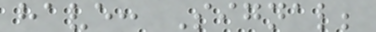have: Signal;
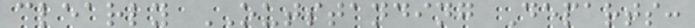clearly OUTSTANDING Departs:
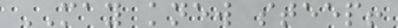MAY knew steep!
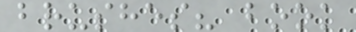brushes? book
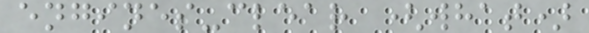engines-clear (what)
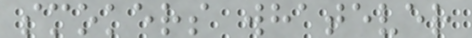smokers whatever
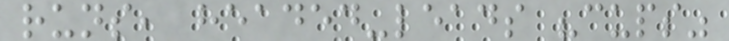runs, headed-leads "cups"
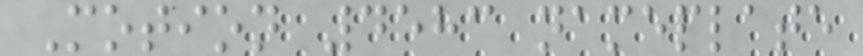Motion 4583 nameplate
